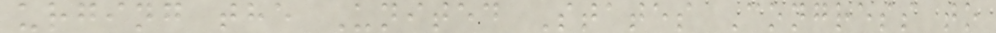urging the United States Congress to
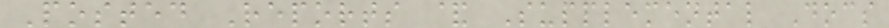Posted Reports & Supplemental Docs
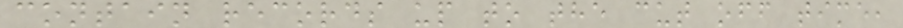contain records up to the cut off time,
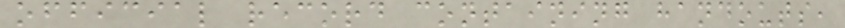official record containing handouts,
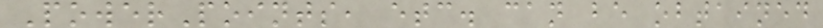PowerPoints, etc. can be obtained
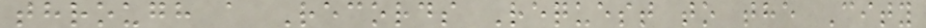through a Records Request to the City
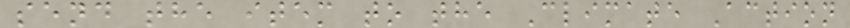send the item to the Climate Action
